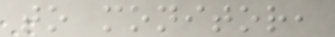to monitor,
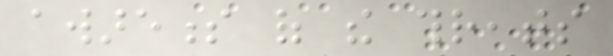awareness of the threats
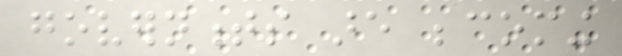governments are becoming
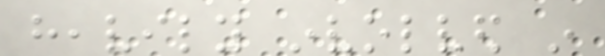heavily involved in
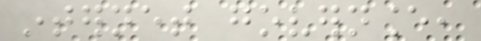internet governance,
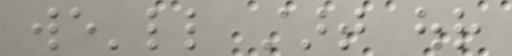we'll start our
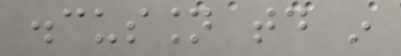discussion today in
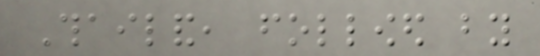Thailand, followed by
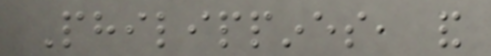Philippines, and
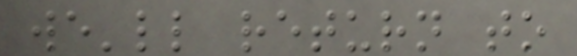we'll return to
